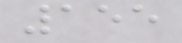155
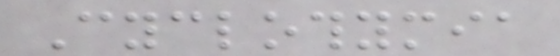Cyclothymia
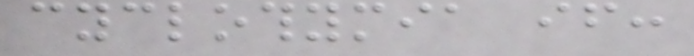cyclothymia if:
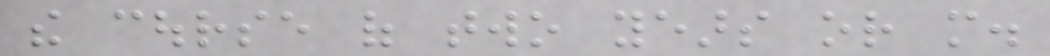the course of two years or more.
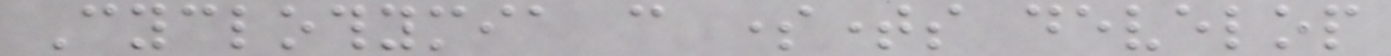Cyclothymia can sometimes develop
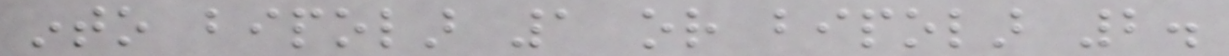into bipolar 1 or bipolar 2.
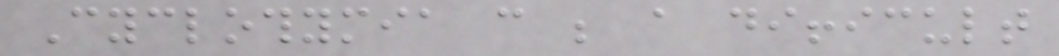Cyclothymia can be a difficult
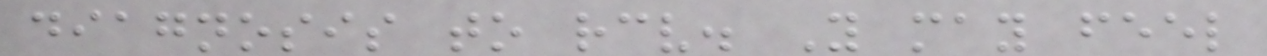diagnosis to receive. You may feel
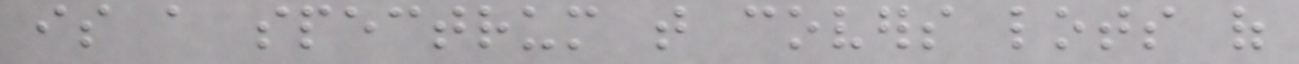is a spectrum that covers lots of
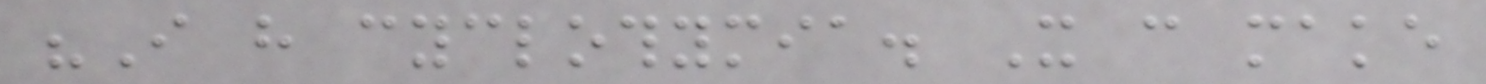"I have cyclothymia. It can make
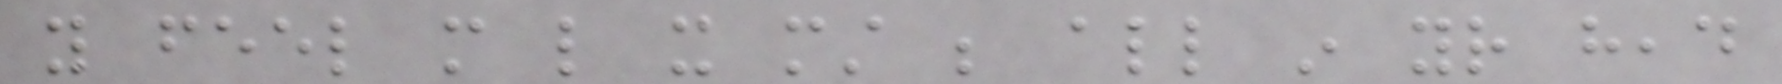you feel more like it must be all in your head
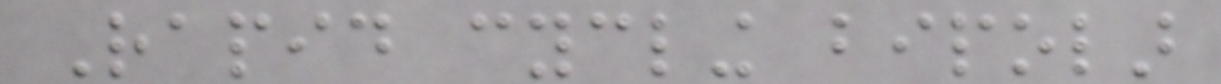Rapid cycling bipolar
